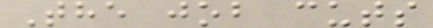The job cuts
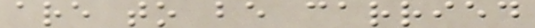are to be carried
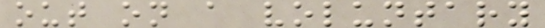out on a voluntary
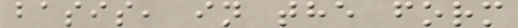basis, in the form
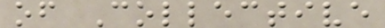of Collective
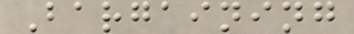Bargaining
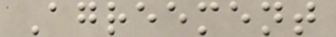Agreement
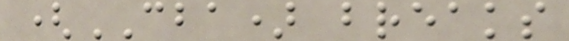(CBA) breaks
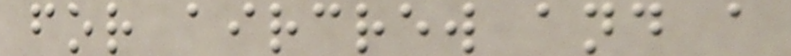for aircrew and a
